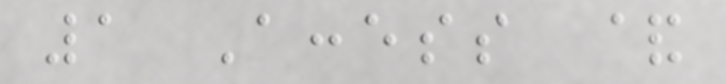1 Access &
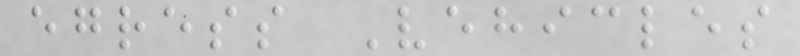egress Vehicles
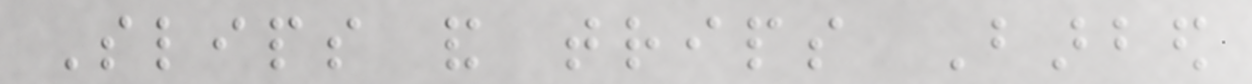Slips and trips Barbed
